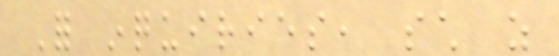For inquiries, such as
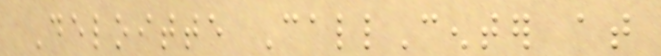Deloitte CallCenter at
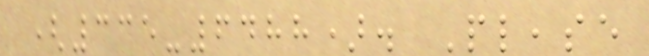(335-6488). Please
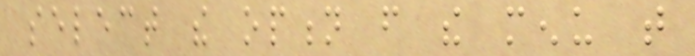select the option from the menu that
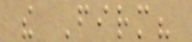the Firm?
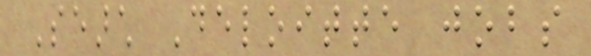Search Deloitte jobs
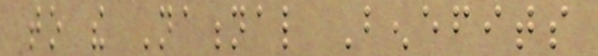to the National Benefits
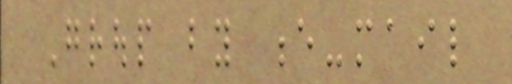Group by e-mail
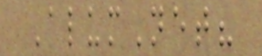AlumNet?
